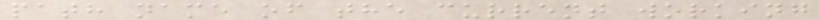path name of the current working
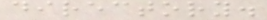directory.
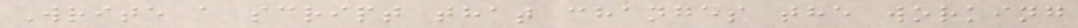Write a script that changes the working
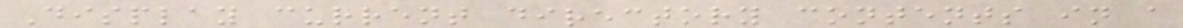Display current directory contents in a
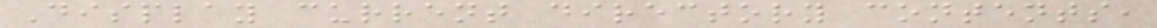Display current directory contents,
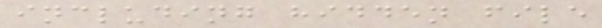including hidden file
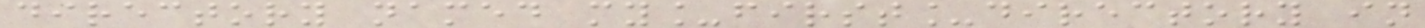directory named my_first_directory in
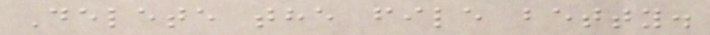Delete the file betty.
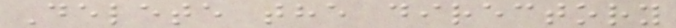Delete the directory
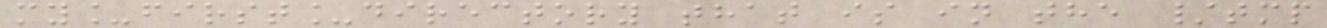my_first_directory that is in the /tmp
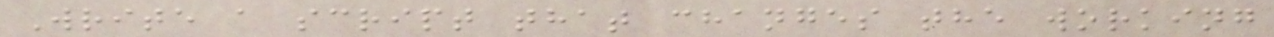Write a script that changes the working
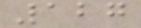127
